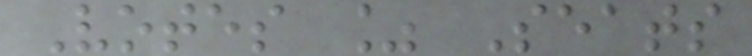Votes % Seats
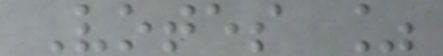Votes %
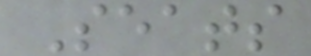Seats
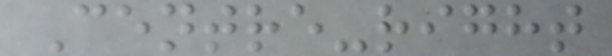Centre-right
